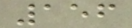156
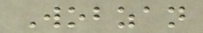Wobzan
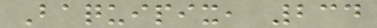Baquipix, 234
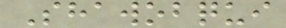Shawobqui
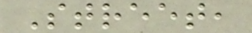Street,
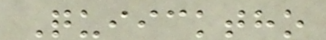Quiicktho
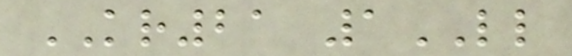KR21 1LL
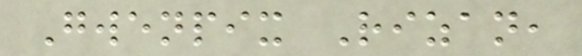Gwenpix Rizan,
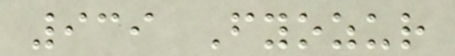939 Fyozur
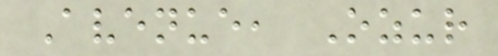Avenue, Ozur
